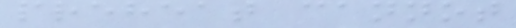preheat cannot
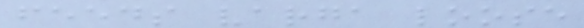feeds varga loose
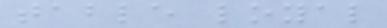table loyal
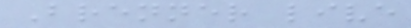Brenner live
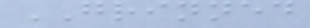GRINNED
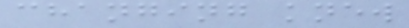changing knew
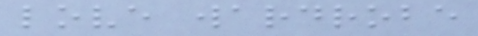love wardrobe
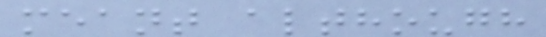meant although
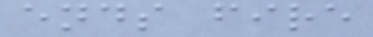ends fire
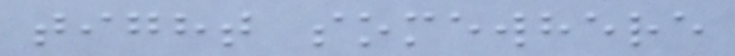tight somewhere
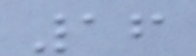16
